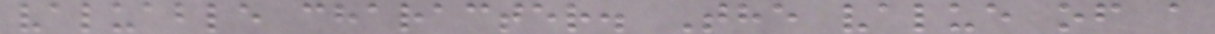valuable character. The value of a
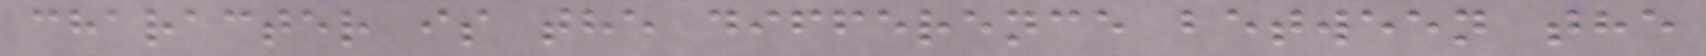character is the difference between the
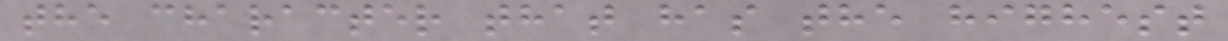the character that has the highest
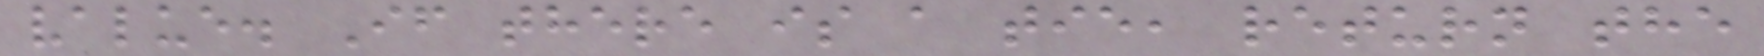value. If there is a tie, return the
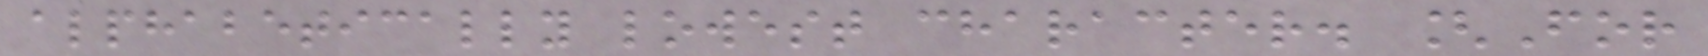alphabetically lowest character. [For
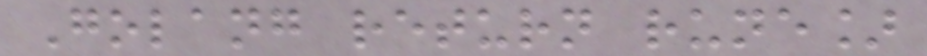Golang return rune]
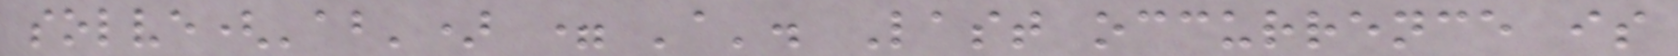solve('ab') = 'a'. Last occurrence is
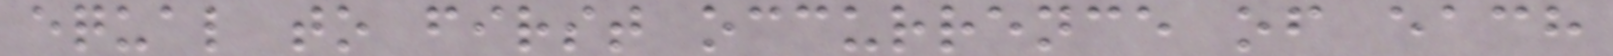equal to first occurrence of each
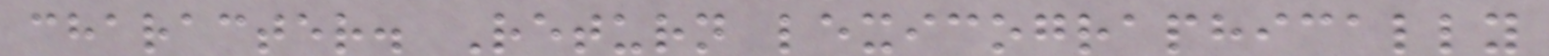character. Return lexicographically
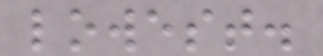lowest.
